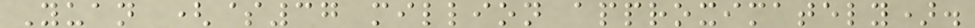Yuan ($37 million approximately).
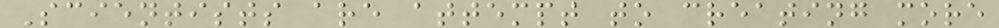Scientists are attempt to creating more
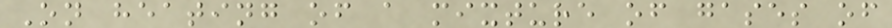On heating of a mixture of gases of
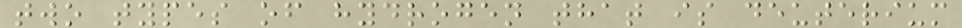two types of hydrogen that is deuterium
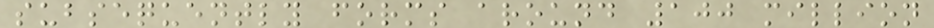subsequently forms around 100 million
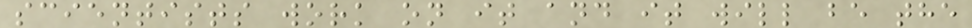scientists work on it and it will be the
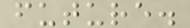future.
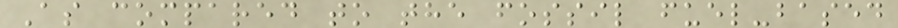As compared to the fossil fuel-based
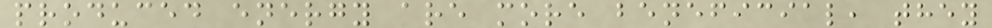produced energy are more beneficial, they
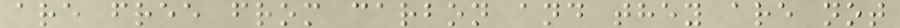are free from carbon and they are not
